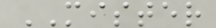MISTER
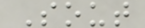Sout
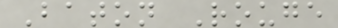Baton Rouge
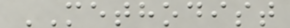METHODIST
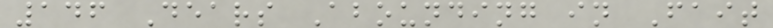146 Dears Abounding in Fait
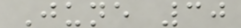June 30
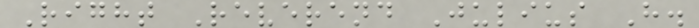Right Reverend Julius H.
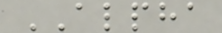ALPHA
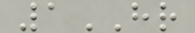1HR
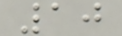10
